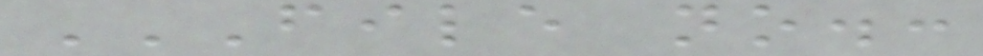FILE NO.:
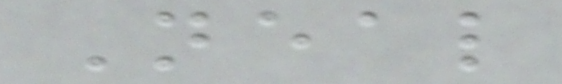Neal
